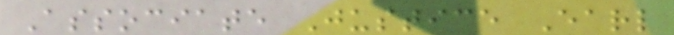Associate Justice Earl
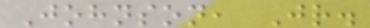Johnson, Jr.
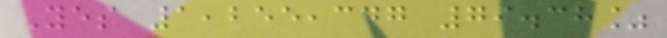Yes 1,255,347 79.38%
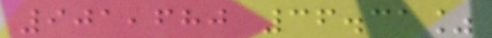901,680 36.31%
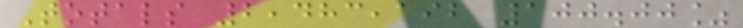Totals 2,483,192 100.00%
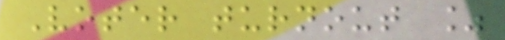Voter turnout %
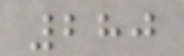280
